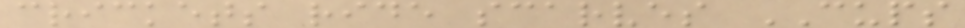crickets ride scarves CUPS
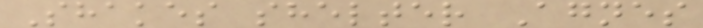Shakes shelter Agnes
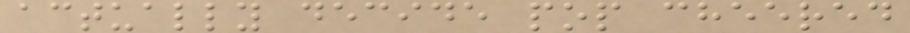actually decide pop cheered
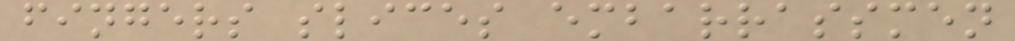fingers slices embarrassmen
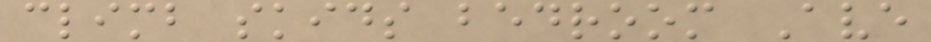climb skids bedroom Ave
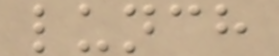lunch
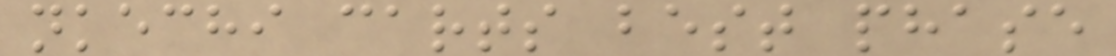nkechi carts best phase
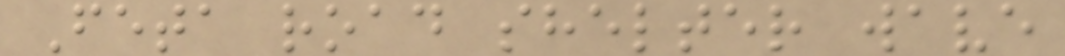Feta road shelter wave
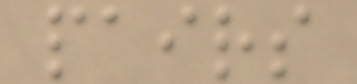pairs
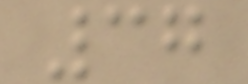37
